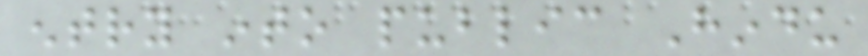entry into public Hindu
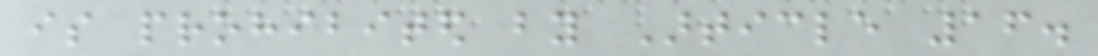is prohibited by Article 16.
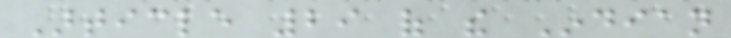Article 29 of the Indian
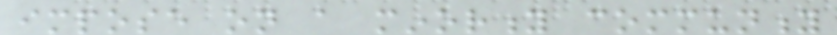impose on a minority community
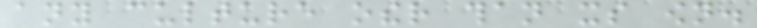any culture other than its own.
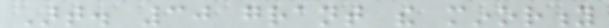Art. 30 grant the minority
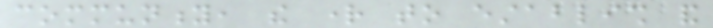community, the right to establish and
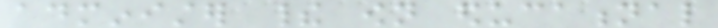administer their own educational
